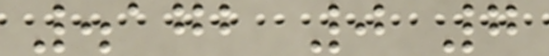.172 0 7
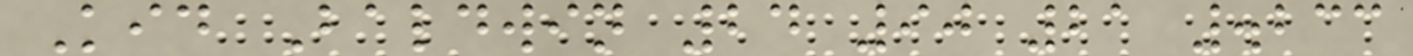Kid Baldwin 24 90 21 .233
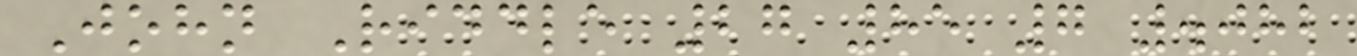John Riddle 27 85 7 .082
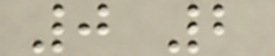0 2
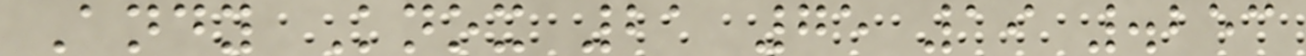Andy Knox 21 75 19 .253
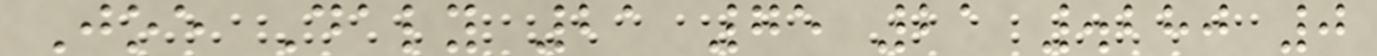Joe Daly 21 75 21 .280 0
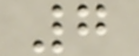7
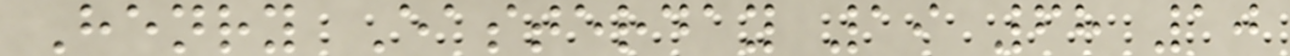Henry Easterday 19 68 10
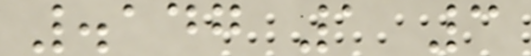.147 1 3
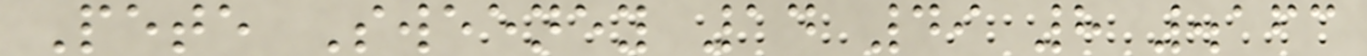Pete Sweeney 14 49 8 .163
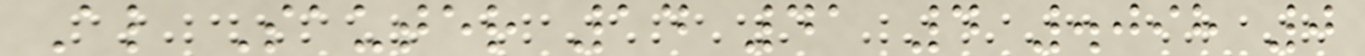Al Sauter 14 41 4 .098 0
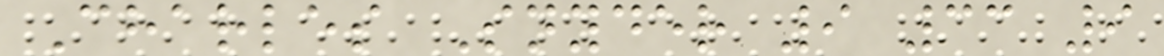Charles Snyder 9 33 9
